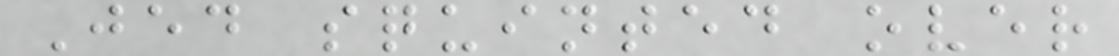Jed squinted over
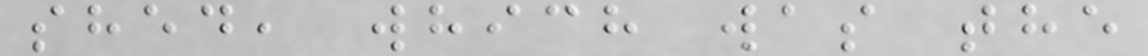shed, which was the
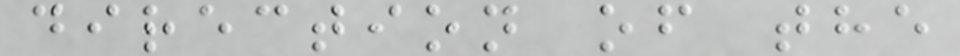direction of the
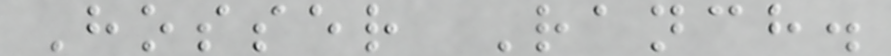Hosser Ranch.
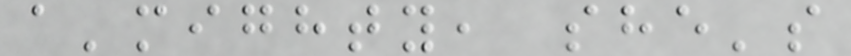a'mighty, she's
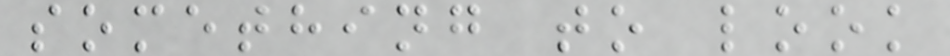something to look
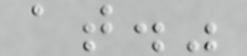at."
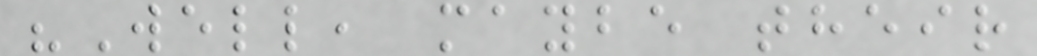"Well, maybe their
